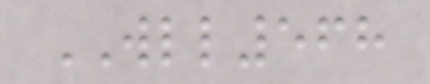WLL568
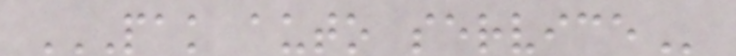PAK AUTO SERVICE
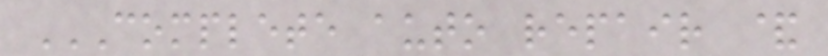COMPLETE AUTO REPAIR &
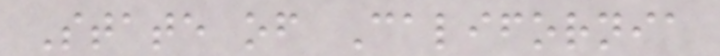State of California
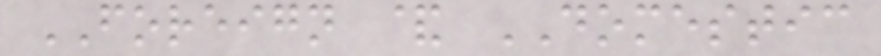FOREIGN & DOMESTIC
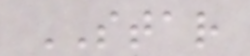STAR
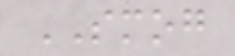SMOG
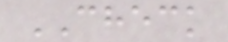CHECK
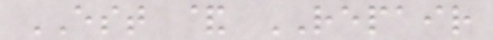EST & REPAIR
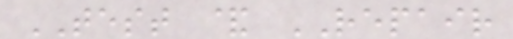TEST & REPAIR
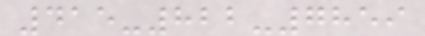415-822-7859
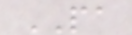PA
